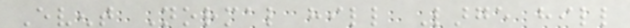Event Normal hill Large hill
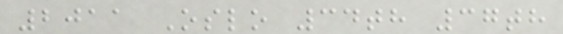2011 Oslo 34th 37th
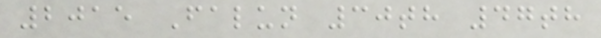2015 Falun 30th 47th
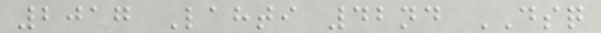2017 Lahti 42nd DSQ
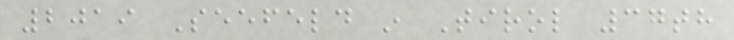2019 Seefeld in Tirol 37th
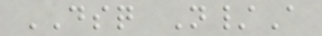DSQ N/A
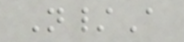N/A
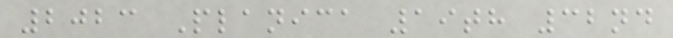2023 Planica 19th 32nd
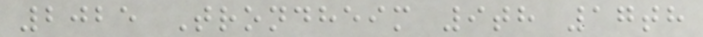2025 Trondheim 9th 17th
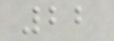22
